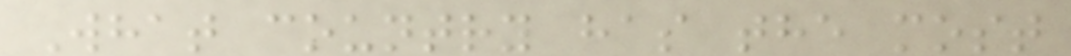What country has the most
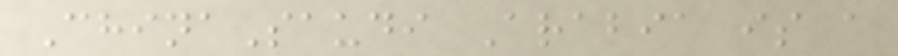ChinaSaudi Arabia is a
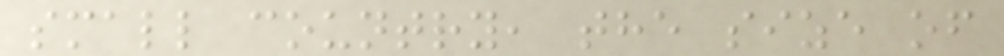small country, the size of
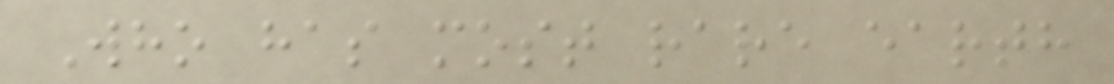Who has most rare earth
